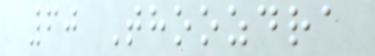60 Thoozdra
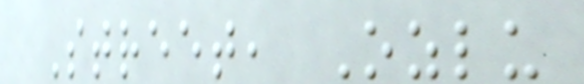Street, Ozlu
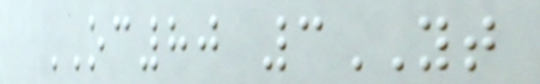OC80 3YT
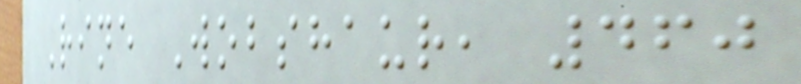Rine Wobshaur, 460
